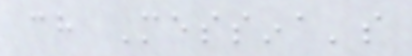ch Messina's
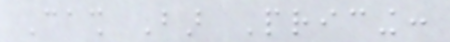Cash Bar Pricing:
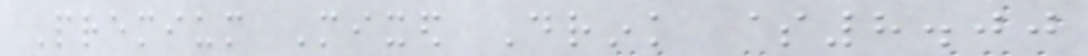Premium Mixed Drink $8.00
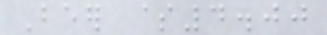Beer $4.00
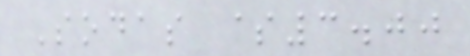Sodas $3.00
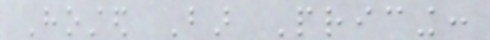Hosted Bar Pricing:
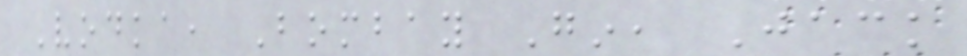Vodka, Bombay Gin, Jack
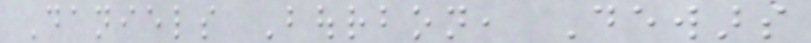Daniels Bourbon, Dewars
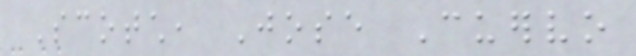Scotch, Jose Cuervo
